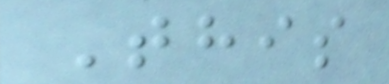This
